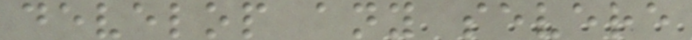develop any severe
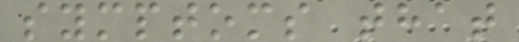symptoms that
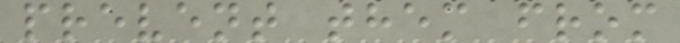prevent them from
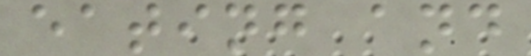eating and
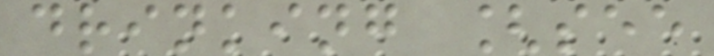drinking [see
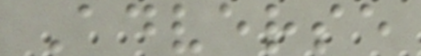Adverse
